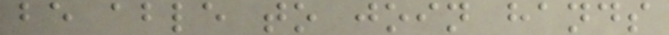be able to join hands
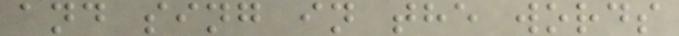and sing in the words
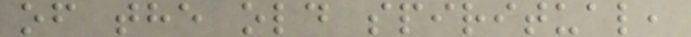of the old spiritual,
